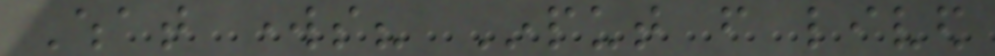What works? Input from lived
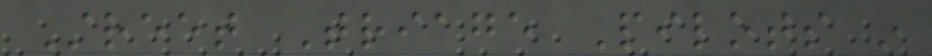Street Triage Pilots in
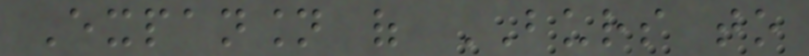Expansion of BURS to
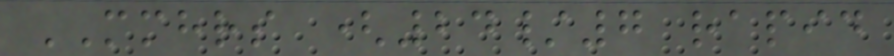MMHRS (24/7 rapid
